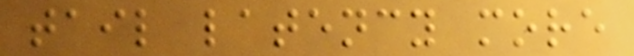tail latency more
